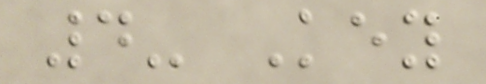4- Key
